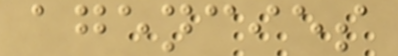agencies
